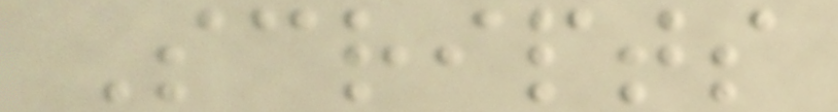Scripts
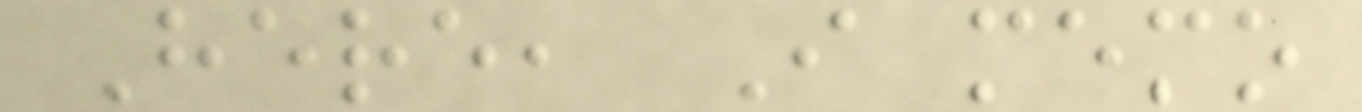Here, I memo
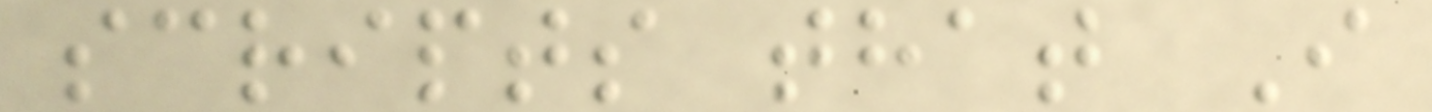scripts that I
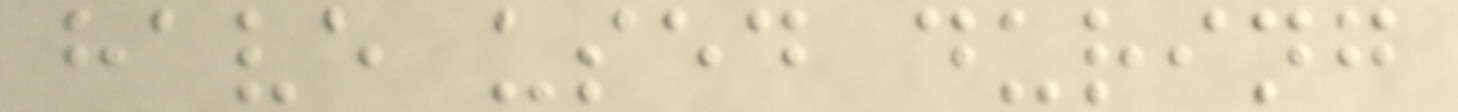have used during
